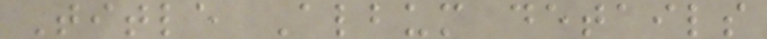Title Album details
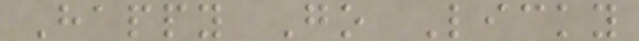Happy Go Licky
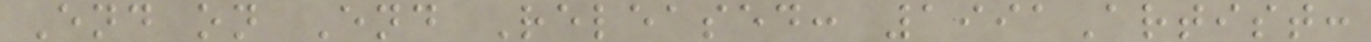End on End Released: 1991Artist:
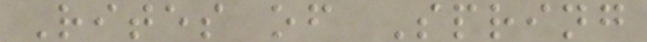Rites of Spring
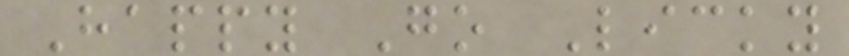Happy Go Licky
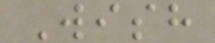Wish
